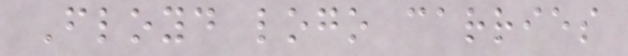Floyd logo carries
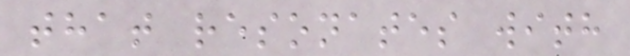that resonates with
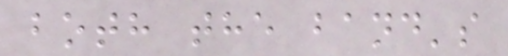both the band's
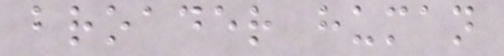broader human
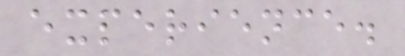experience.
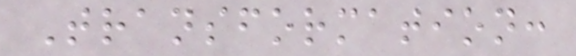Transformation:
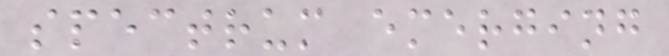spectrum emerging
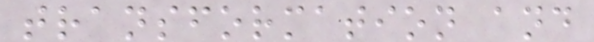transformation and
